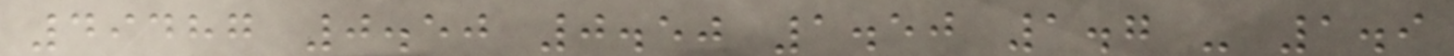49487 0.50 0.50 1.50 1.7 - 1.9
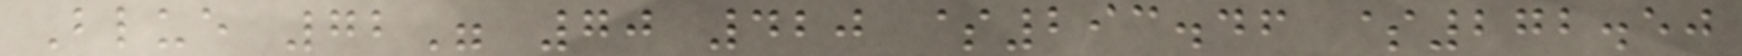Blue 72" 70 420 $293.46 $272.50
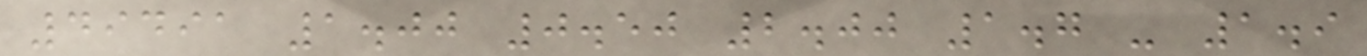49491 1.00 0.50 2.00 1.7 - 1.9
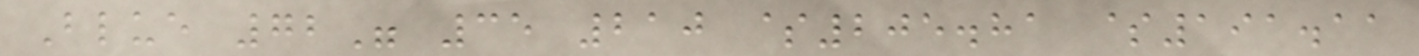Blue 72" 35 210 $205.81 $191.11
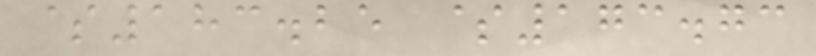$183.25 $173.73
